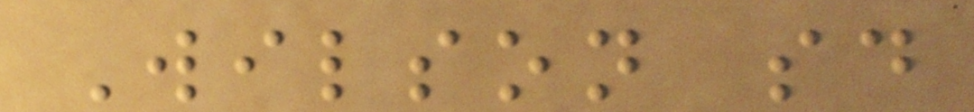Wilson said
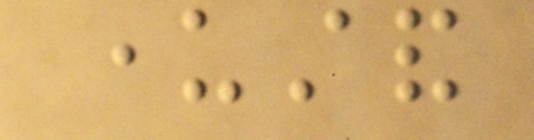understand
